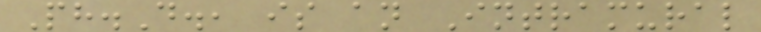Ph.D., is an Intramural
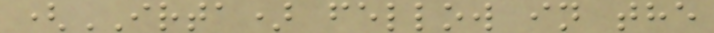(IRTA) fellow in the
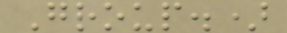Group.)
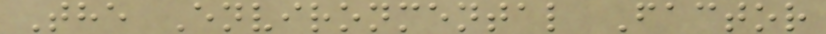The Environmental Factor
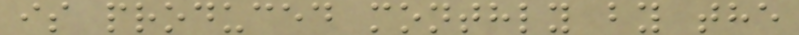is produced monthly by the
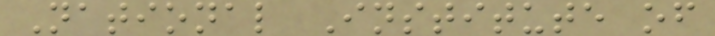National Institute of
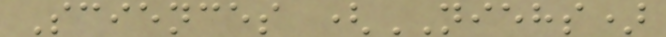Sciences (NIEHS)
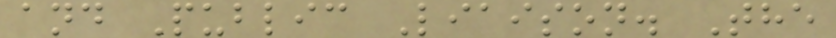and Public Liaison. The
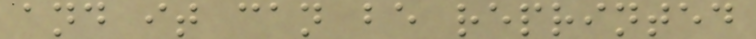and it can be reprinted
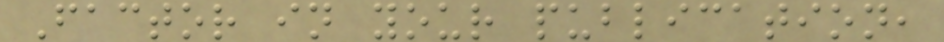Factor in your publication,
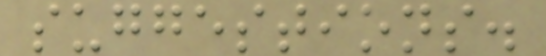suggestions.
